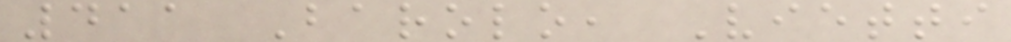411 Barolo, Vietti
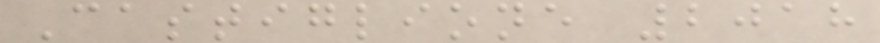Castiglione 2018
